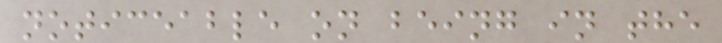noticeable on being in the
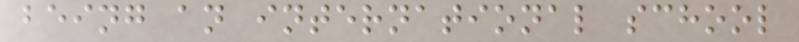being an international school
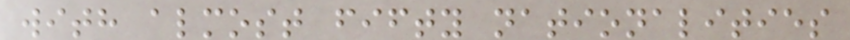with almost fifty nationalities
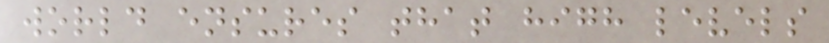world ensures that high levels
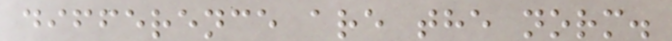difference are the norm.
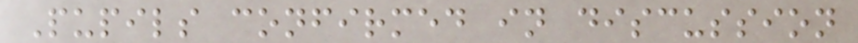Pupils confirmed in discussion
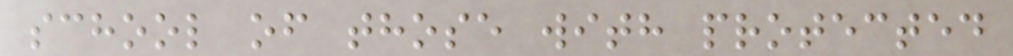school of those with protected
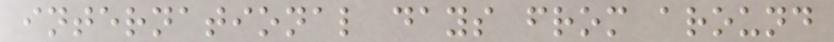international days from around
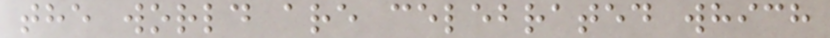the world are celebrated which
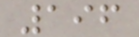196
